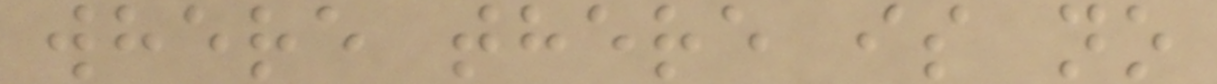where there is no
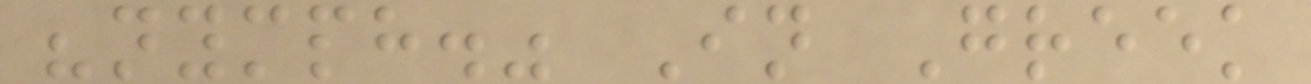"nymph." In Greek
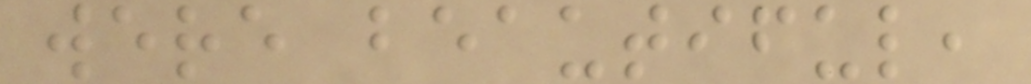were beautiful,
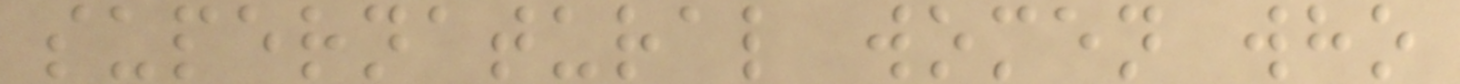supernatural women who
